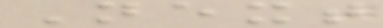Next
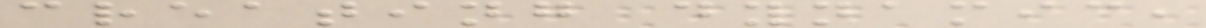creating dynamic,
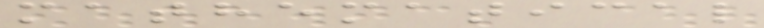mathematical
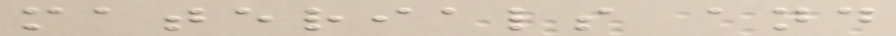materials and
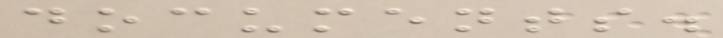documents.
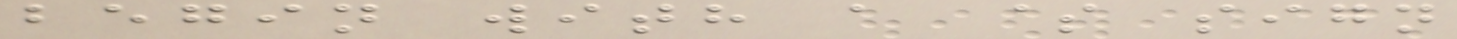begin with a $ sign
